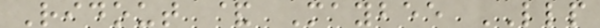Ridout & Maybee LLP
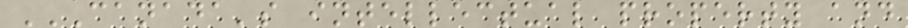CANADA'S INTELLECTUAL PROPERTY AND
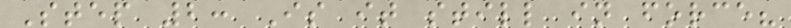Step 2: Is it still in force?
